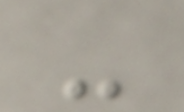-
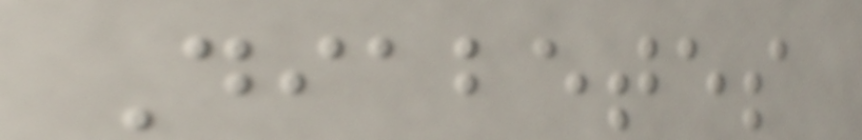Diabetes
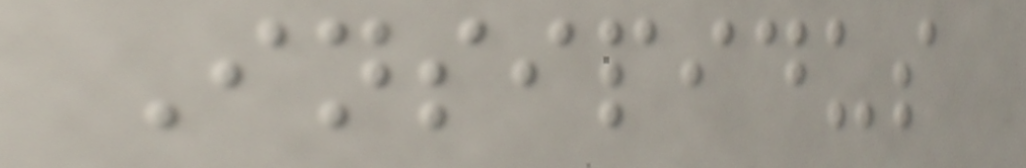Insipidus
